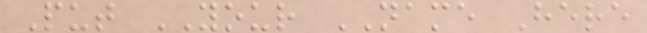Put YOUR NAME Here
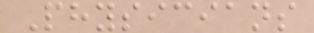Physicians
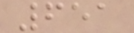651
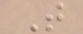T
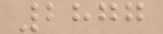2877
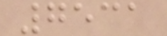7531
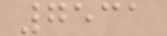7531
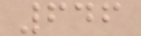646
